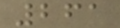261
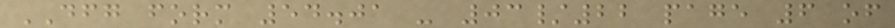DFG form 54.01 - 03/22 page 6 of
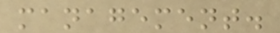management.
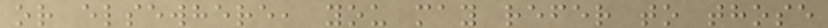or elsewhere, you may refer to those
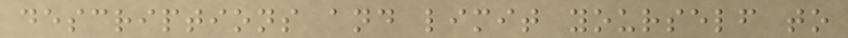descriptions and limit yourself to
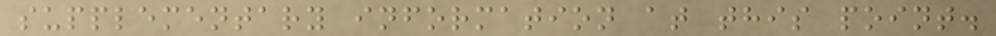supplementary information at this point.
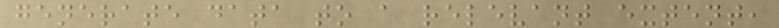generate data to a relevant extent,
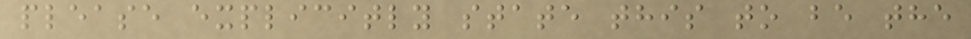please explicitly state this to be the
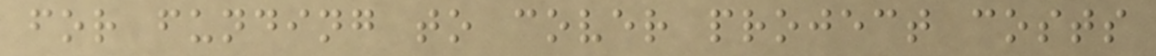for funding to cover project costs
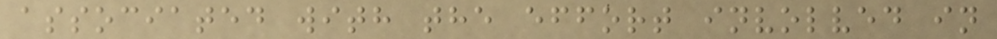associated with the effort involved in
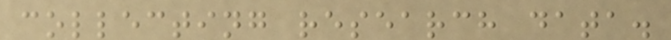collecting research data.
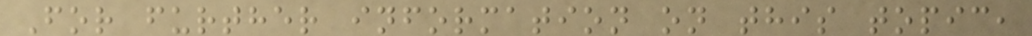For further information on this topic,
